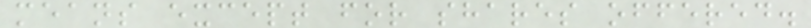means except for shares offered.
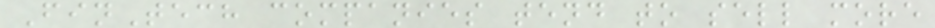FinTech companies tend to sell more
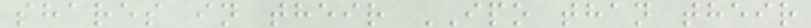shares in their IPO than their
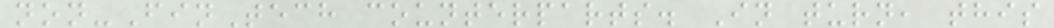non-FinTech counterparts. In turn, this
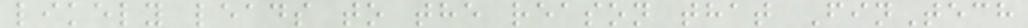likely leads to the reason that FinTech
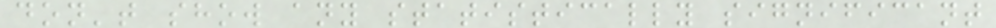don't show any statistically significant
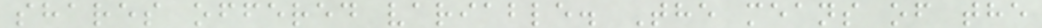shares offered variable. The means of the
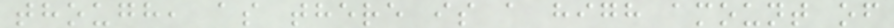though, as there is a high amount of
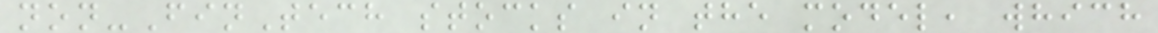non-FinTech stocks in the model, which
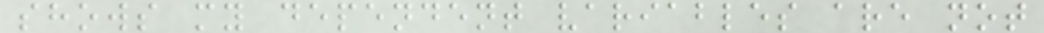shows my dependent variables are not
